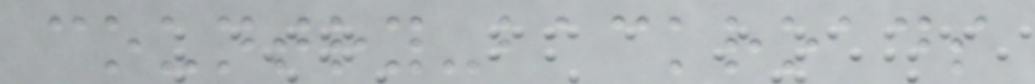country-backroads
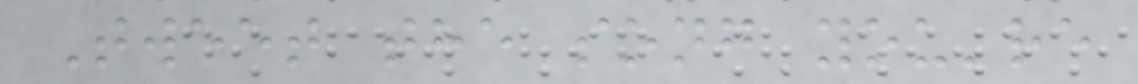Tweet the song you're
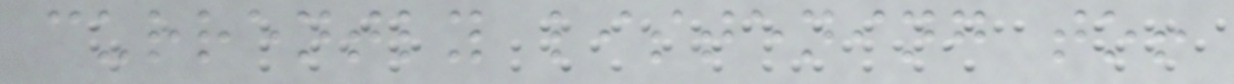currently listening to!
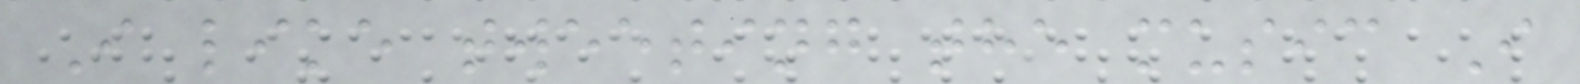I like tweeting the music I
